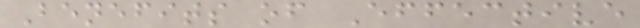Benefits of Effective
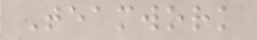Teamwork
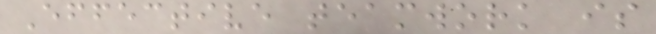Effective teamwork is
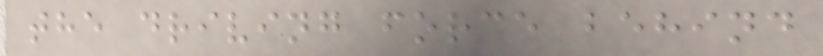the driving force behind
